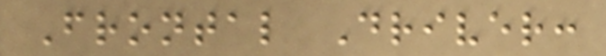Frontal Driver:
